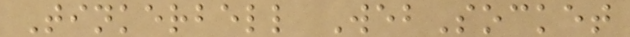Tinkerbell WebSocket
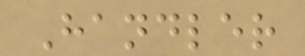Handler
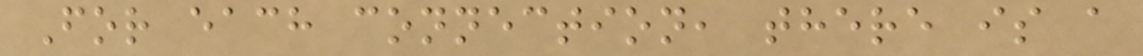For each connection, there is a
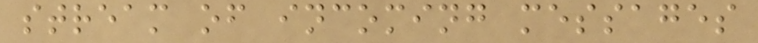stream of incoming messages
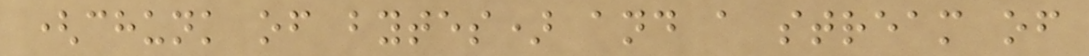(chunk of bytes) and a stream of
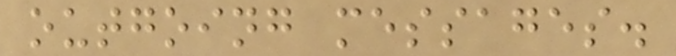outgoing messages.
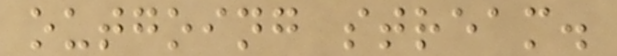outgoing stream.
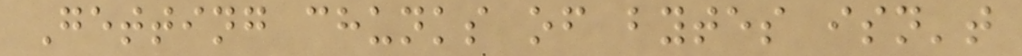Getting chunks of bytes isn't
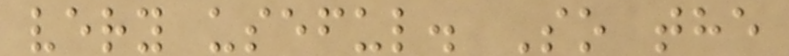very useful. So the
